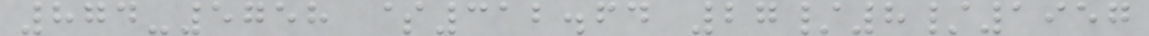874-5758 $312.64 27/8/1957
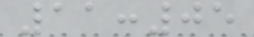11:05
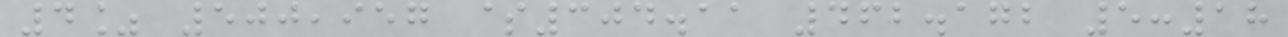4% 500,957 $304.11 462.172 5:18
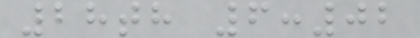28th 6:02
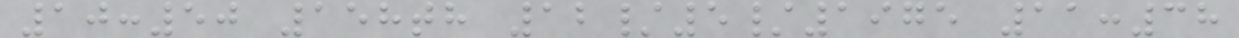10:50 158th 12/5/1975 11:38
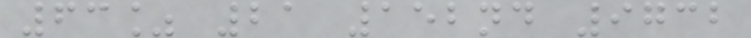63% 21 152nd 9732
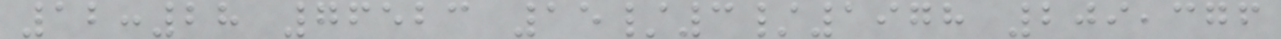12:28 76523 15/3/1978 209,376
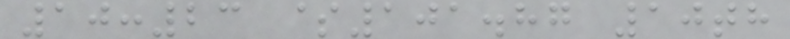10:23 $101.87 10th
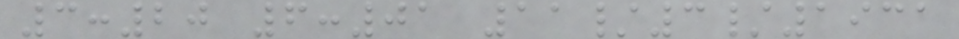3:20 6:01 11/3/1931
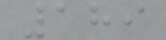189
